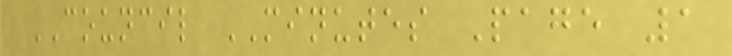COUNCIL MINUTES Page 1
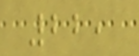22,
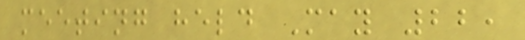meeting held May 22,
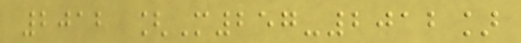2012 [M257-2012]
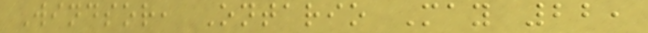Windsor, Ontario May 22,
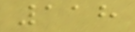118
